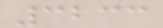3233
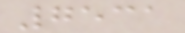7531
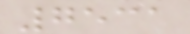7531
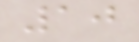10
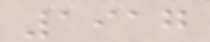1917
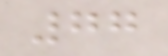77
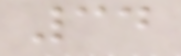34
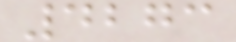4273
